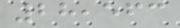28,563
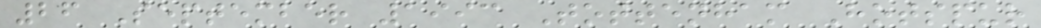26 September 1993 Tottenham Hotspur
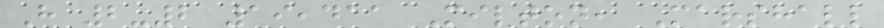H 2-2 19,411 Milton, Marshall
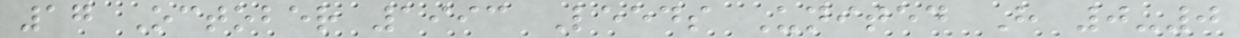17 October 1993 Leeds United H 0-0
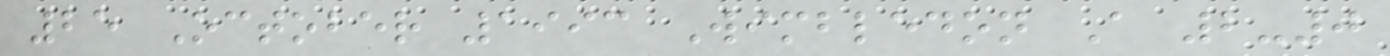25 October 1993 Wimbledon A 2-0
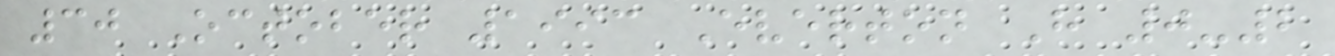30 October 1993 Everton H 0-2
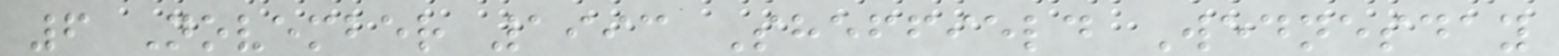6 November 1993 Sheffield Wednesday
